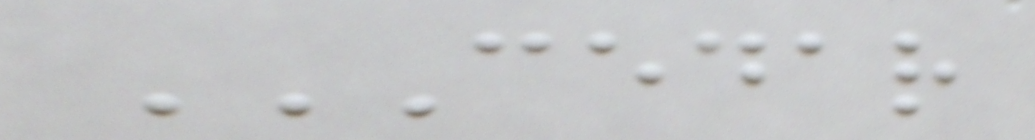CEDAR
